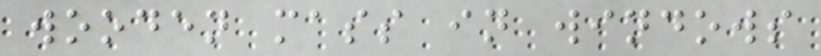wooden mass in windows
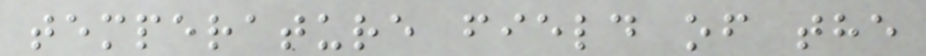temperature field of the
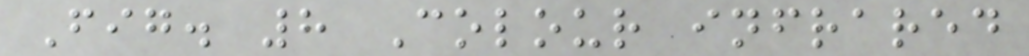Fig. 8 Colour infrared
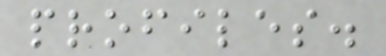profiles.
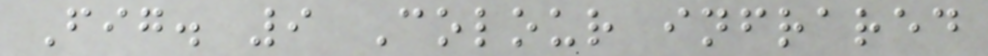Fig. 9 Colour infrared
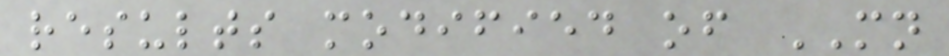results modified of MN
